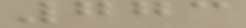773
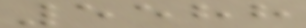5588
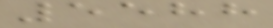5588
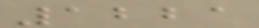1221
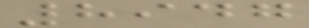8947
